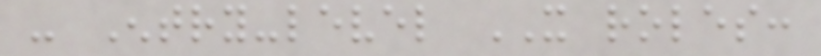- Entry-level IT roles:
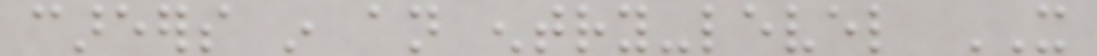careers in an entry-level IT
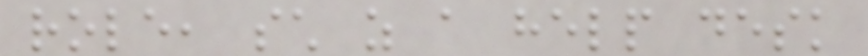role, such as a help desk
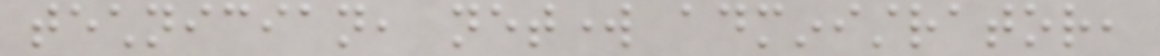technician, network administrator,
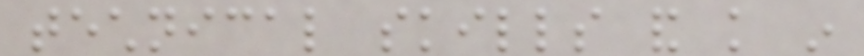technical skills and knowledge in
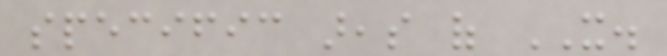specific areas of IT.
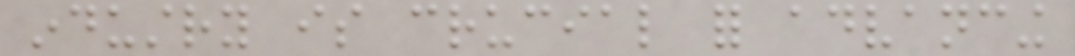industry is crucial for advancing
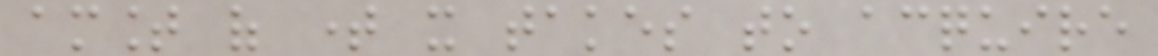amount of time it takes to acquire
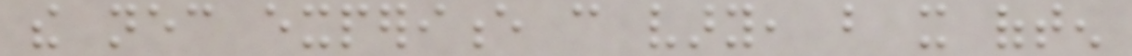the necessary experience can vary, but it often
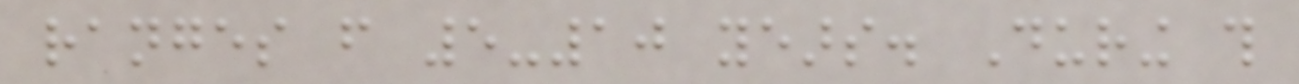ranges from 5-10 years. During this
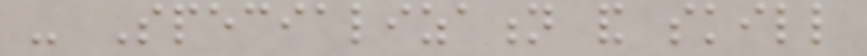- Specialization and skill
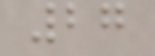27
